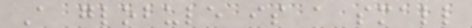A globule is a small
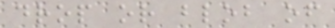drop or blob of
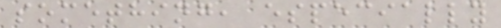something, especially
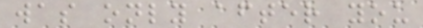was only after you
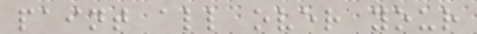paint all over your
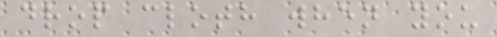drop cloth when you
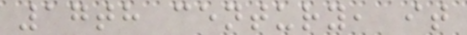17th century, it
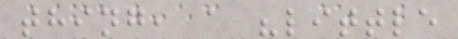thing, a "little
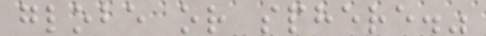globe or sphere."
